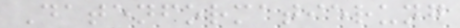Datenformatierung
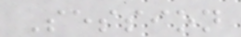Session
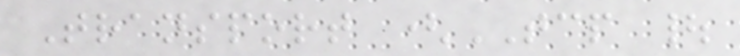Transport (TCP |
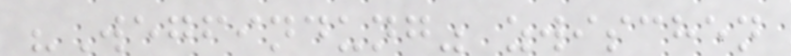"Wegfindung" zwischen
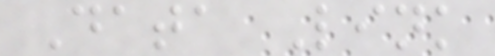Data Link
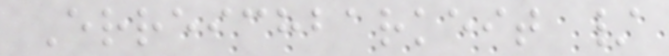Erreichbarkeit /
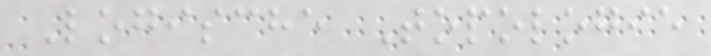Logische Topologie
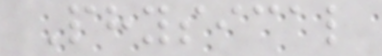Physical
